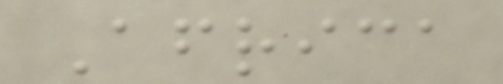Africa
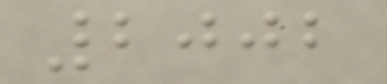2002
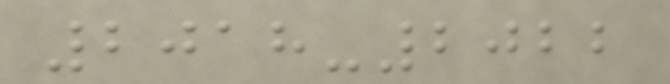2018-2022
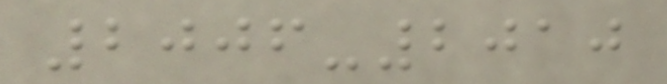2006-2010
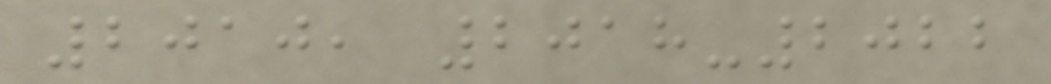2010, 2018-2022
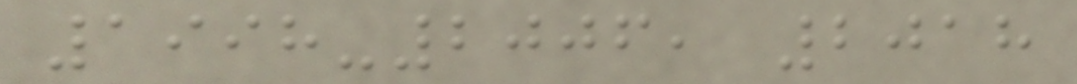1998-2006, 2018
